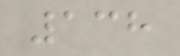138
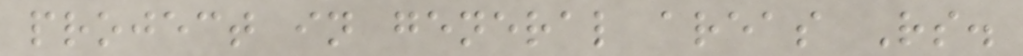project in general areas Rs.
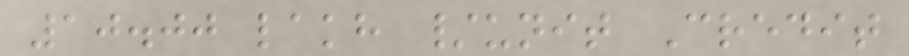10.00 lakh /unit Credit
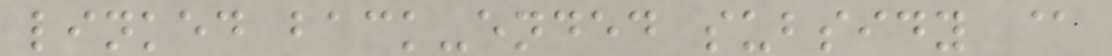linked back-ended subsidy @
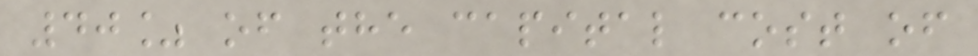40% of the capital cost of
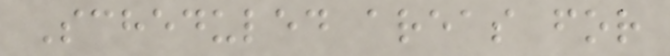Scheduled areas for
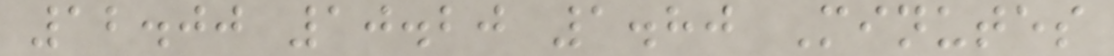12.00 10.20 1.80 Minutes
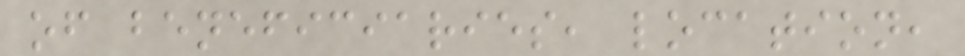of beneficiaries, location,
